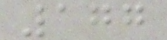177
